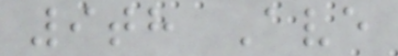9th Ave
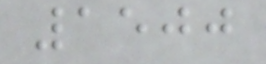1500
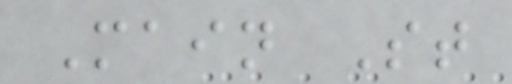Main St
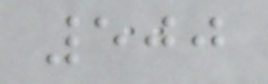500
